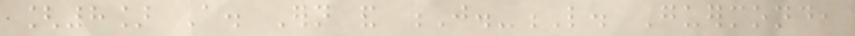[8] A. Ern and J.-L. Guermond,
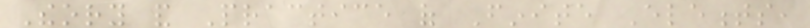Theory and Practice of Finite Elements,
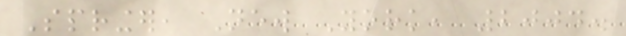Springer, New York, 2004.
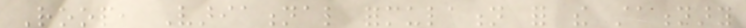Roop, Variational formulation for the stationary
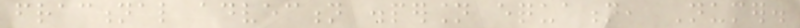fractional advection dispersion equation, Numer.
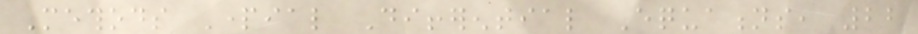Methods Partial Differential Equations, 22
